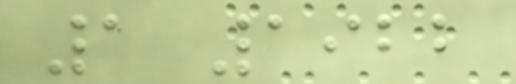1 1922
